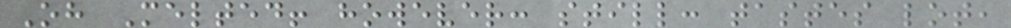Oh Melted! however: still: tastes lot,
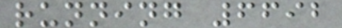running 6692
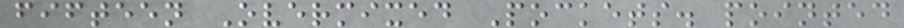fifteen Overmixed Pockets. pointed
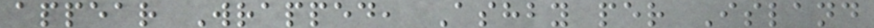appear Wrapped, Ashby per Island
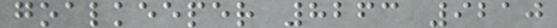goalkeeper 8263 9210
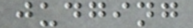judging
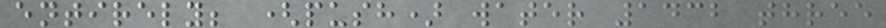entirely; (push) water 1432 three
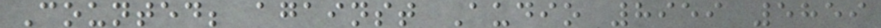Counted; against Audio 8959 5859
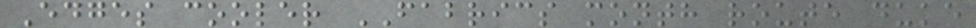Edges cooler FABRICS month route duke
